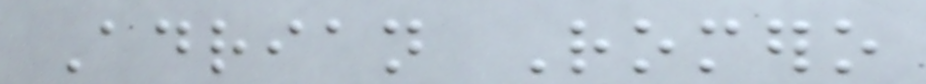Adrian Romero
